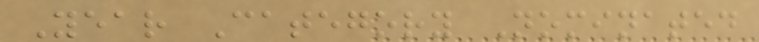Year Category Nominated
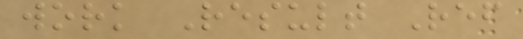work Result Ref
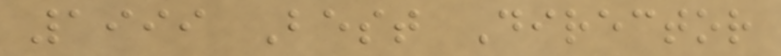1999 Best Director
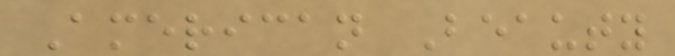American Beauty
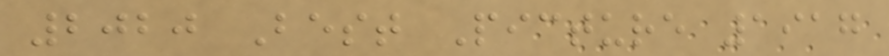2020 Best Picture 1917
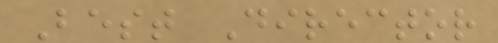Best Director
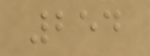254
